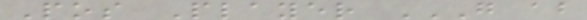Pos Player G AB
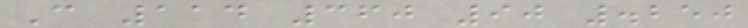C 114 360 90 .250
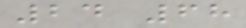24 68
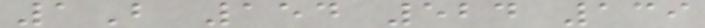1B 154 524 139
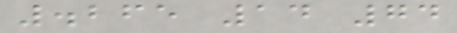.265 14 74
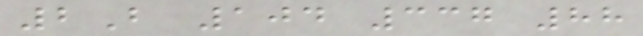2B 104 337 88
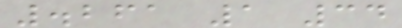.261 1 34
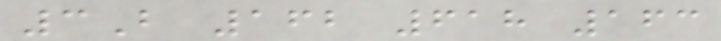3B 162 618 163
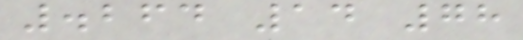.264 14 78
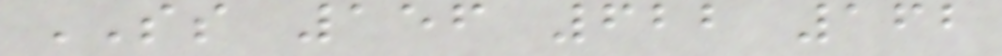SS 156 622 162
